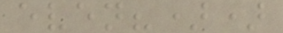even?))
